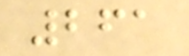261
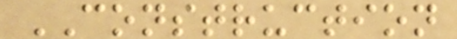CONSTRUCTION
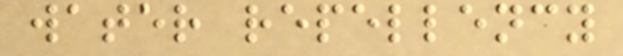water repellency
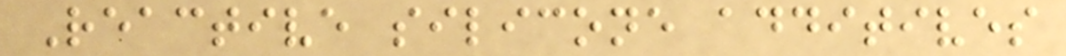Reactive silicone additives
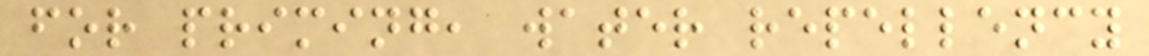for priming, water repellency
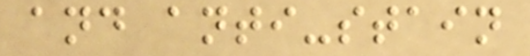and anti-stain
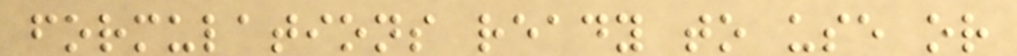formulations ready to use or
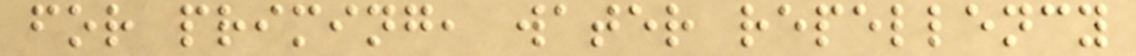for priming, water repellency
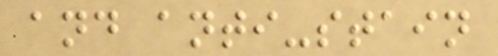and anti-stain
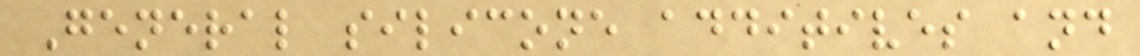General silicone additives and
